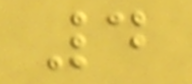4
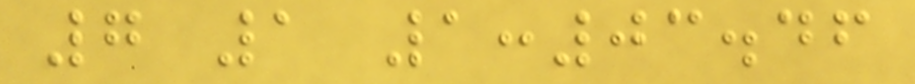7 1 1:03.46
